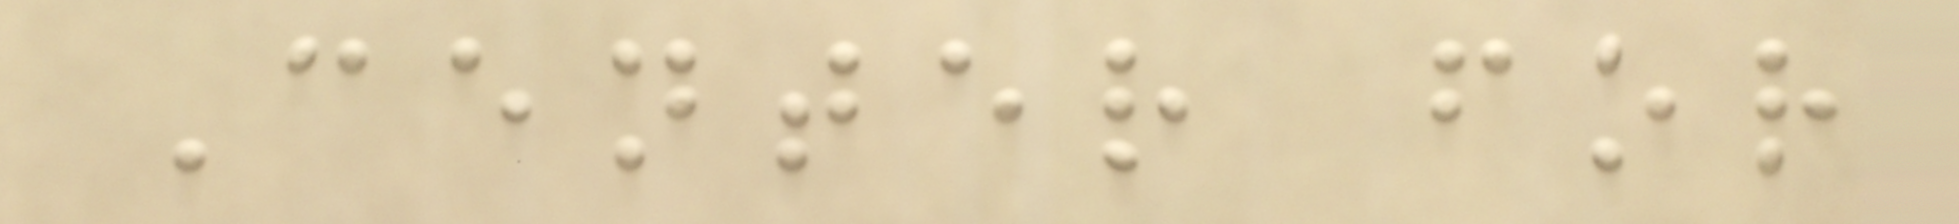Center for
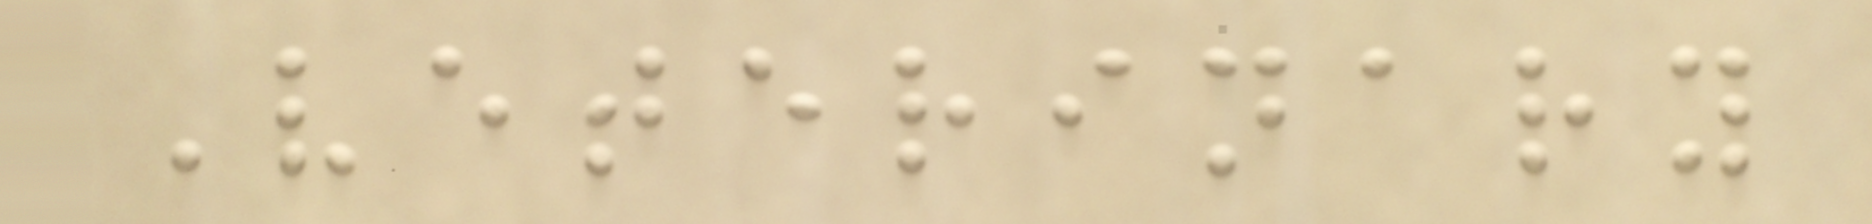Veterinary
